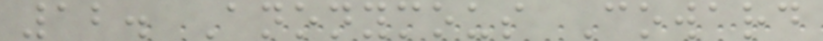12. Anonymous Coward
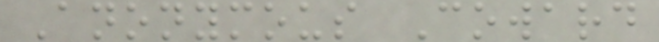Anonymous Coward
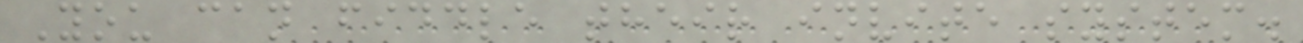You can fiddle their invite system.
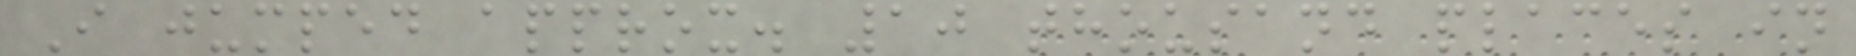I jumped approx. 10 thousand places in
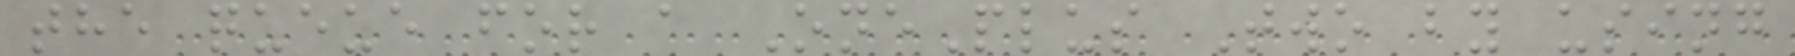the queue for a OnePlus Two by using
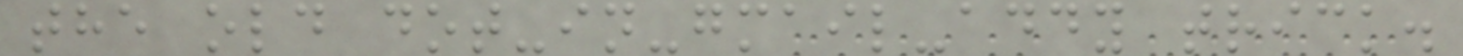the old dot-in-gmail-addy trick.
